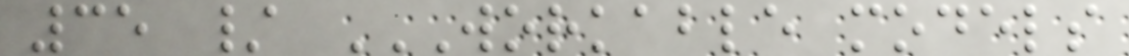35 / WORKABLE MODELS
